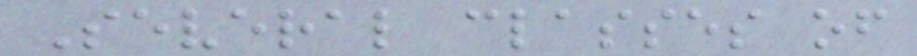Several classes of
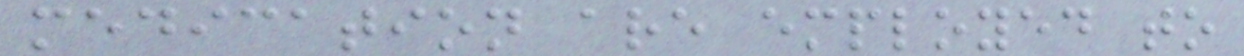medication are employed to
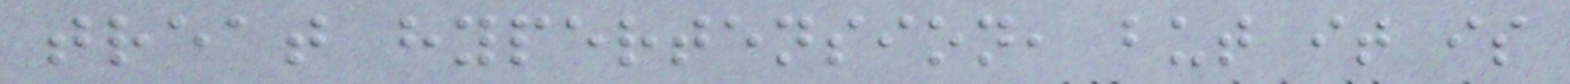treat hypertension, but it is
